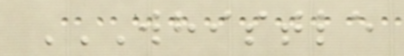WHISTLE
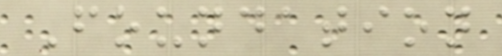Foundation
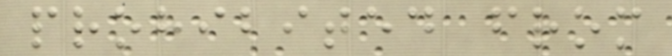prohibited from
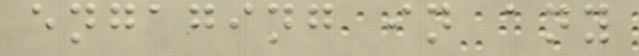engaging in any
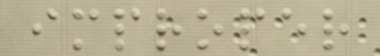improper
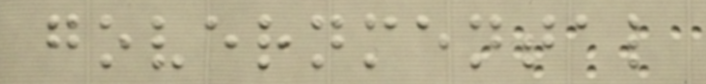governmental
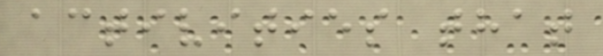activities that
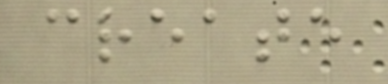create
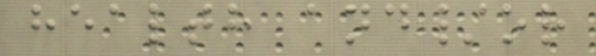health and/or
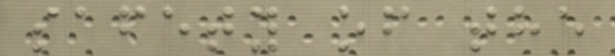safety of the
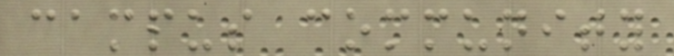campus community
